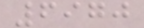6970
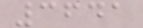3641
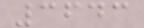3643
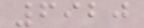6920
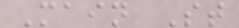Main St
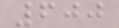600
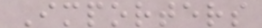Importers
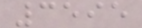3595
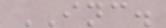INC.
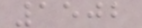1502
